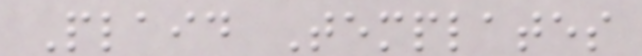Plaid Templates
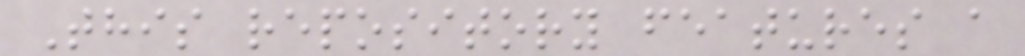This repository features a
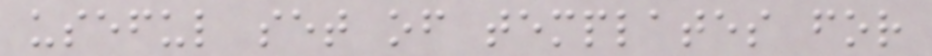useful set of templates for
